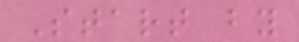Start by
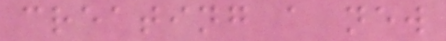creating a new
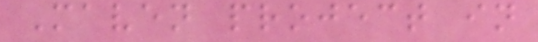Maven project in
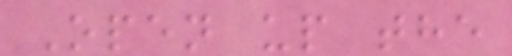Open up the
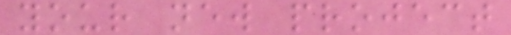your new project
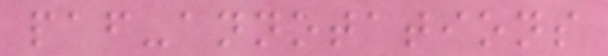paf-annotations
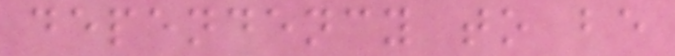dependency to be
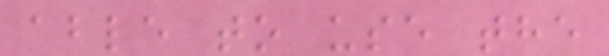able to use the
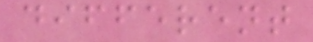different
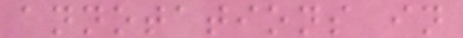annotations in
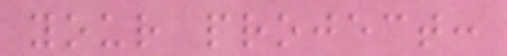your project:
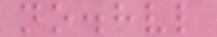no.hvl
